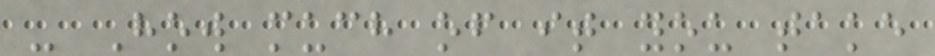- How much of it you take
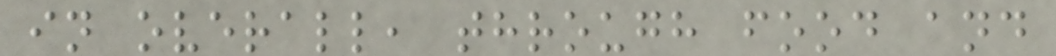in overall, through food and
